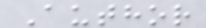Author
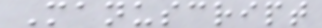Manuscript
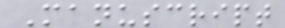Manuscript
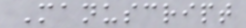Manuscript
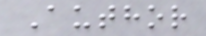Author
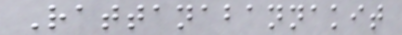Rattanabannakit
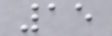15
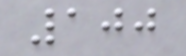100
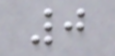0
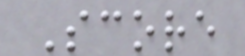Score
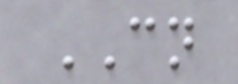CN
